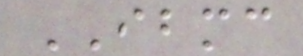IBMC
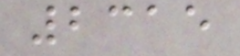2315
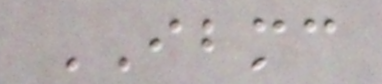IBMC
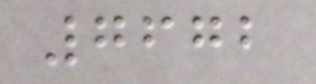7672
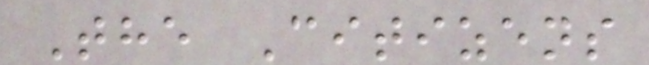The Citizens
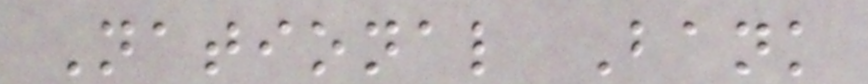National Bank
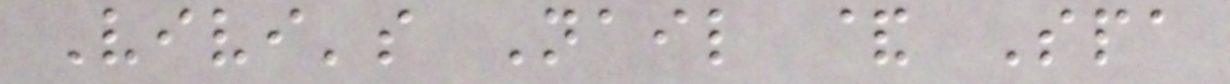Vivi's Nail & Spa
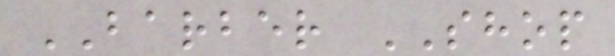BARBER SHOP
